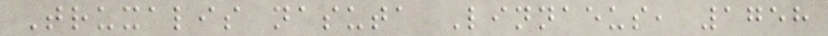Truxalis nasuta Linnaeus, 1758
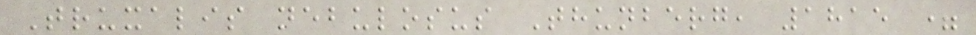Truxalis nebulosus Thunberg, 1815 =
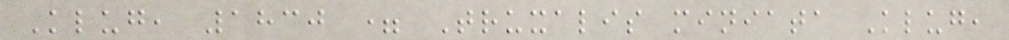Klug, 1830 = Truxalis miniata Klug,
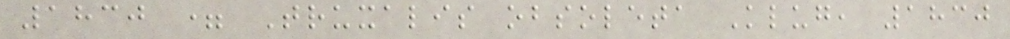1830 = Truxalis obsoleta Klug, 1830
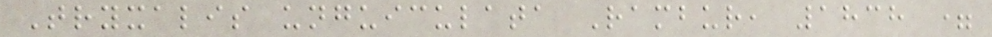Tryxalis unguiculata Rambur, 1838 =
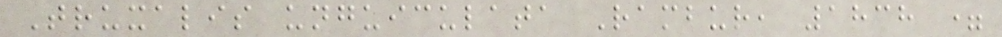Truxalis unguiculata Rambur, 1838 =
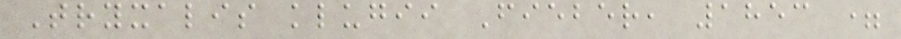Tryxalis klugii Fieber, 1853 =
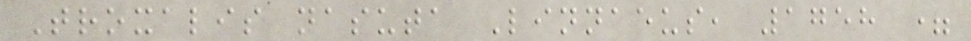Troxalis nasuta Linnaeus, 1758 =
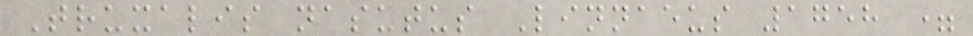Truxalis nasutus Linnaeus 1758 =
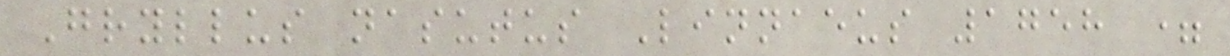Gryllus nasutus Linnaeus 1758 =
